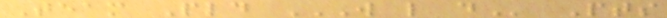Team Pld W L D Pts
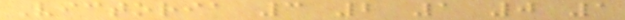Victoria 3 2 1 0 1
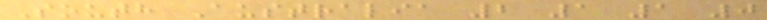South Australia 2 1 1 0
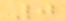0
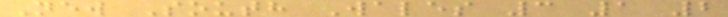New South Wales 3 1 2
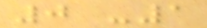0 -1
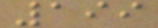199
